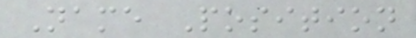Name Position
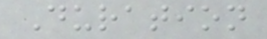Duration
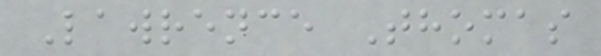Lawrence Thomas
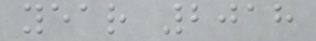year 2018
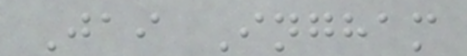Jai Ingham
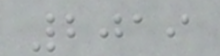2019
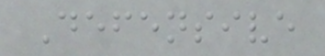Defensive
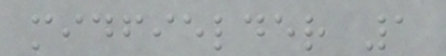midfielder 1
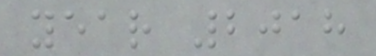year 2018
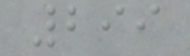299
